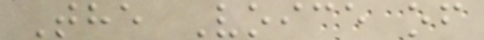The Voice of
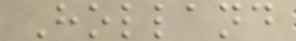Holland
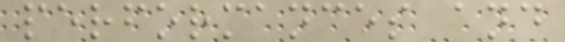performances and
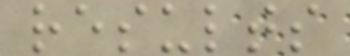results
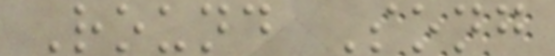Round Song
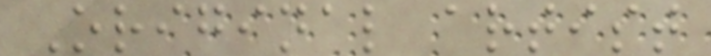Original artist
